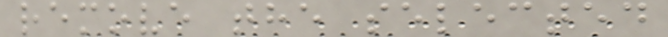remove the selected
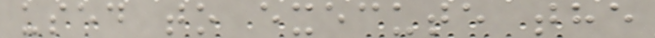used to execute the
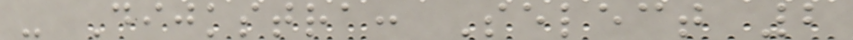- Dijkstra: Select 2
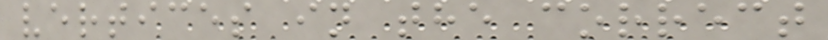vertices in the correct
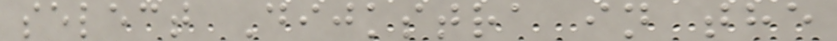select Dijkstra in the
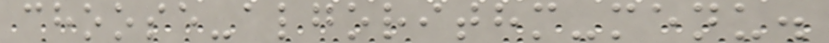choose-algorithm-menu.
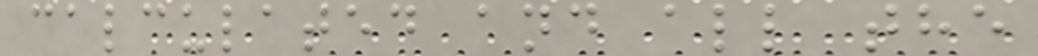calculated and all the
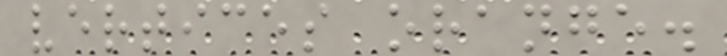vertices orange.
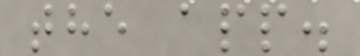the app.
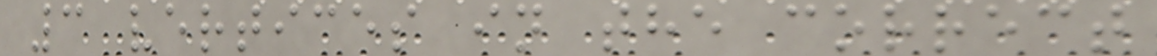3 vertices in the correct
